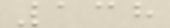138
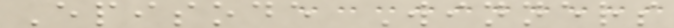Episode Winners
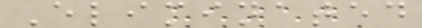Eliminated
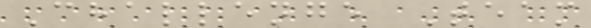Challenge Team
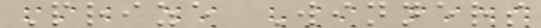Prize Winners
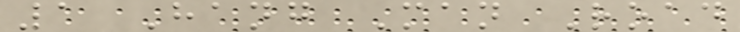1 Hang Man Road
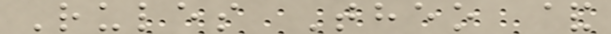Rules Theo &
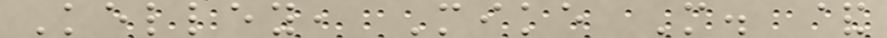Kelley, Mike M. &
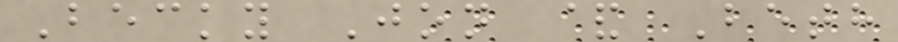Becky Jon & Beth
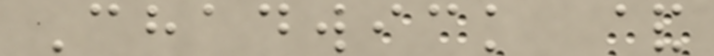Chadwick &
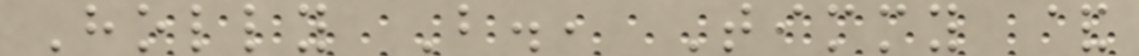Holly B., Timmy &
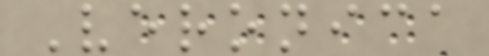Veronica
